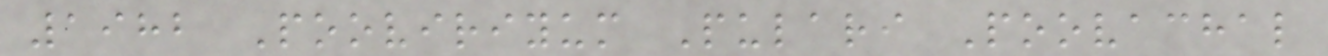1982 Pooviriyum Pulari Poovachal
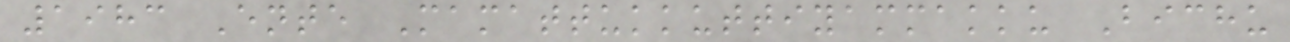1983 Ente Mamattukkuttiyammakku Bichu
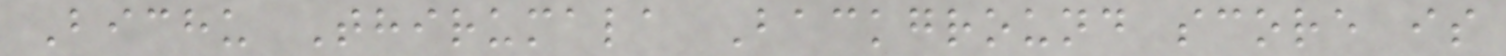Bichu Thirumala Background score is
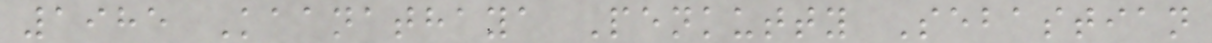1985 Kaanathaya Penkutty Sebastian
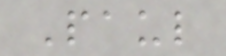Paul
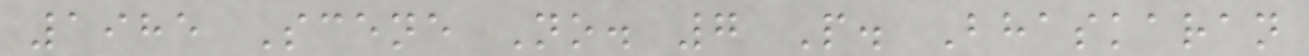1985 Scene No. 7 P. Bhaskaran
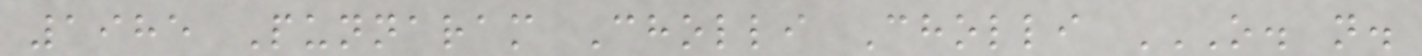1985 Punnaram Cholli Cholli O. N.
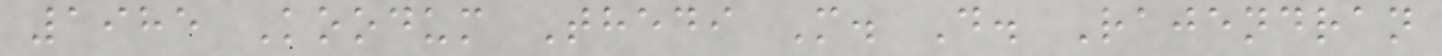1985 Koodum Thedi M. D. Rajendran
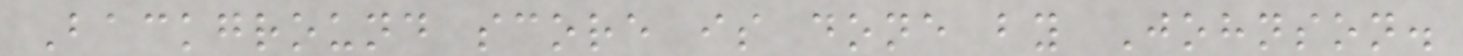Background score is done by Johnson.
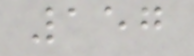157
